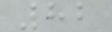82
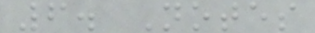6. Notes
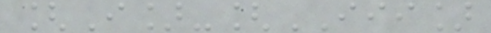[I]-[III]
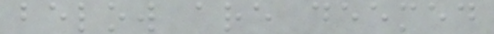below are deemed
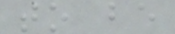to be
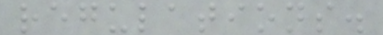regulations.
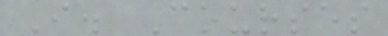I. Courses
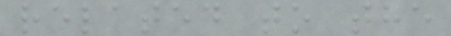related to the
